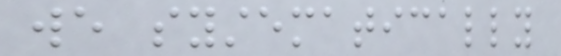we systematically
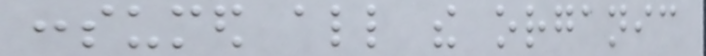consumed all the organic
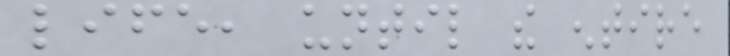life, until the entire
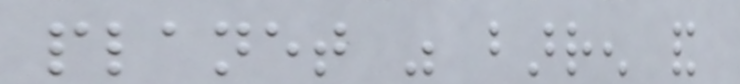planet was barren and
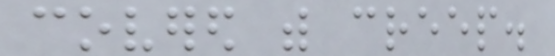covered with creep.
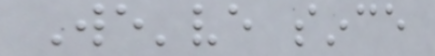We've since
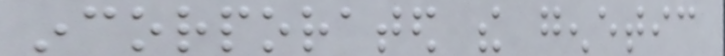incorporated the genetic
